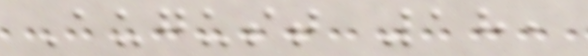August 18,
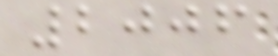2006
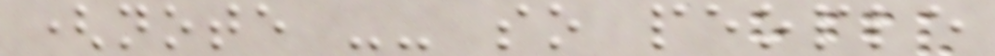(note -- so people
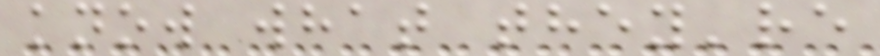know what they're
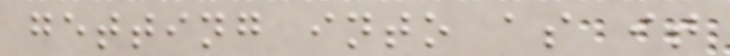getting into as it
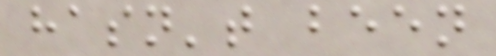hasn't been
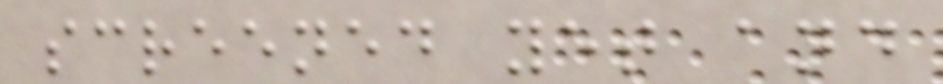screened yet and
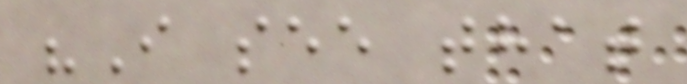"I see that
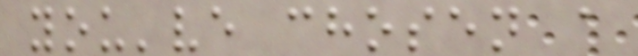you've chosen a
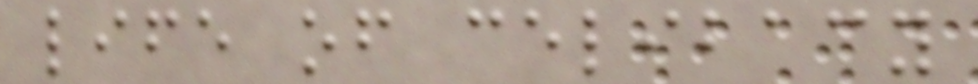life of celibacy
